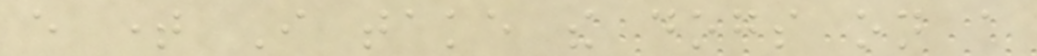every time I take the dogs on a
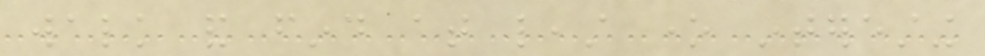walk and find at least one interesting
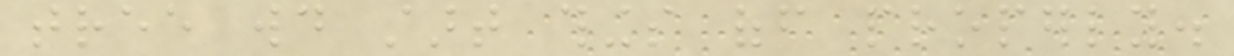tree would start things off properly.
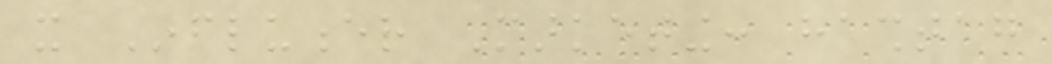it Influencer Marketing: hashtag
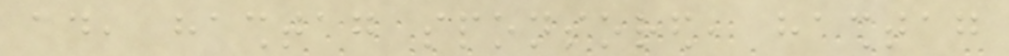ad, hashtag sponsored, hashtag
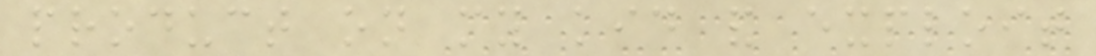product on my kid and exploit
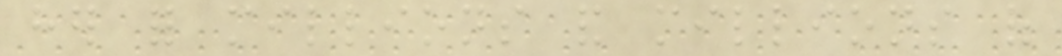her for millions and millions of
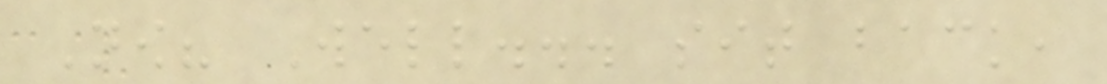Now? Well... sit back,
